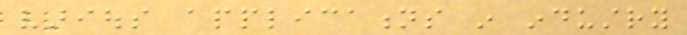various applications in industry
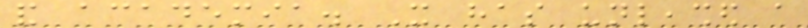and academia. It has unleashed a
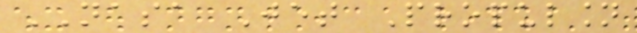NASA Jet Propulsion
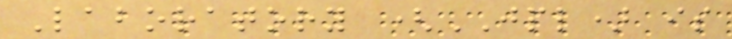Laboratory (JPL) is
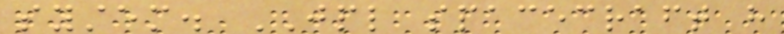system. JPL spacecraft have
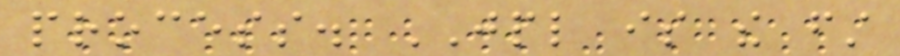process. JPL is the first
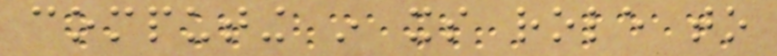computing in its role to
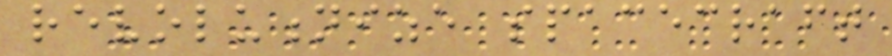revolutionize spacecraft
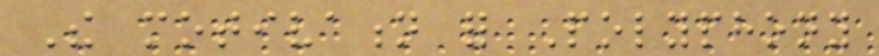The motivation for Polyphony
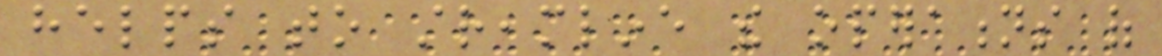helps to streamline the operations of
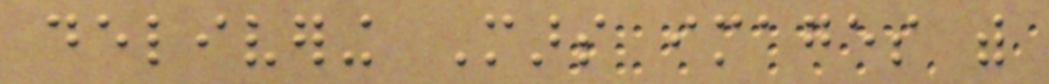delivering Mars images with
